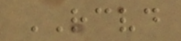RECEIVED
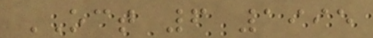OCT 6 1995
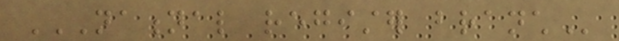NATIONAL REGISTER BRANCH
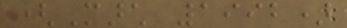(March 1992)
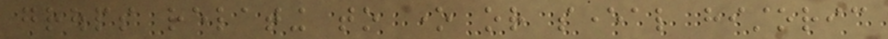groups relating to one or several historic
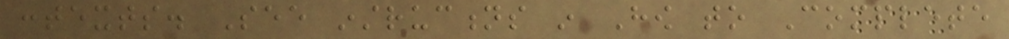contexts. See instructions in How to Complete
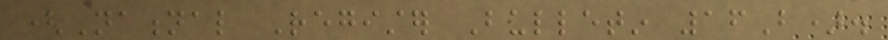(National Register Bulletin 16B).
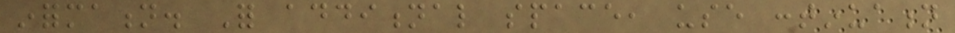information. For additional space, use continuation
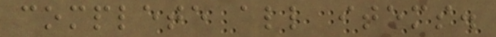complete all items.
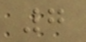7
